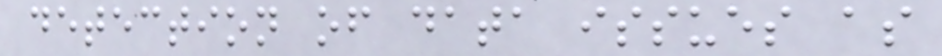detection of data issues as
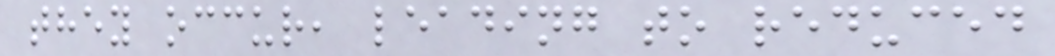they occur, leading to reduced
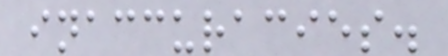inaccuracies.
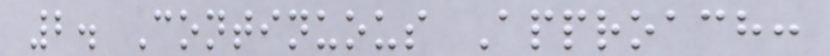2. Continuous Approach:
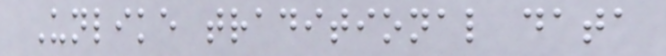Unlike traditional data
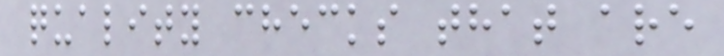quality checks that are
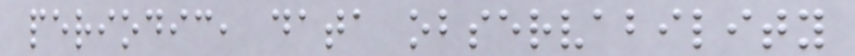periodic, data observability
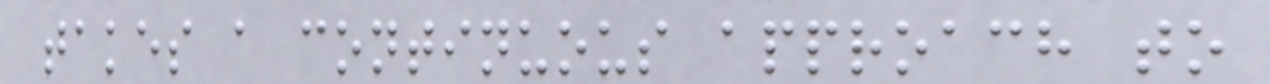takes a continuous approach to
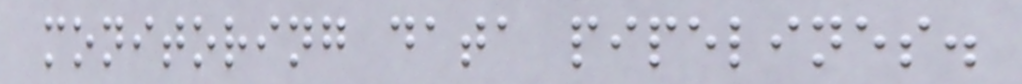monitoring data pipelines.
